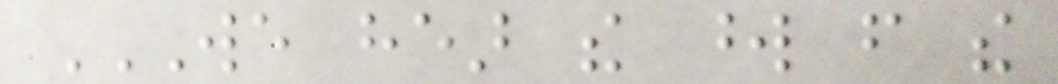WE HEAR THE WORD FROM THE
